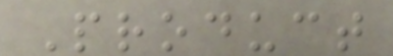Product
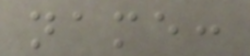name:
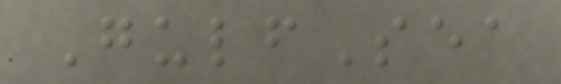GulfSea
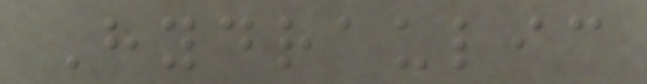Hydraulic
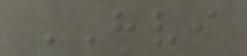HVI
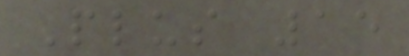Plus 15
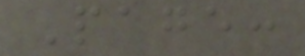Page:
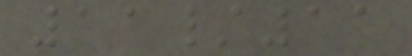11/11
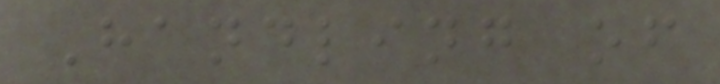Handling of
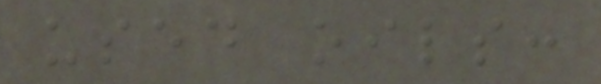used oils:
